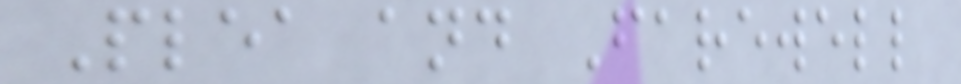Plea and Farewell
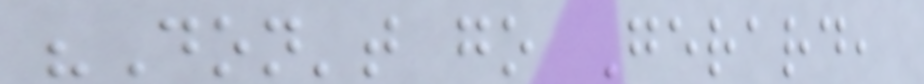"Don't go Gerard,
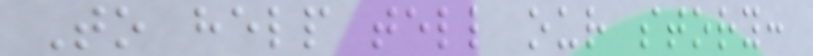To help tell our story:
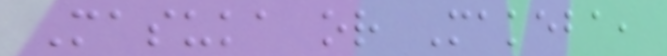Masuka or Makeba,
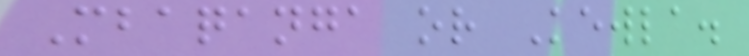Mbaqanga or Kewla.
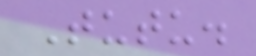Tutu.
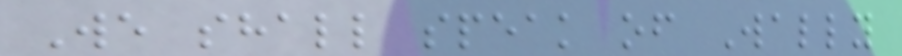We shall speak of Wally
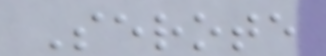Serote
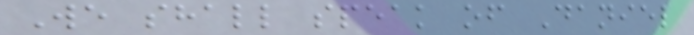We shall speak of Daniel
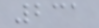231
